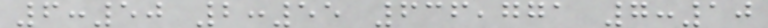6:50 2:55 636,771 7:10
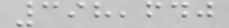398,640
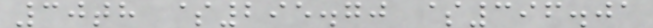30th $295.70 $396.01
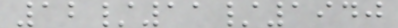12/11/1940
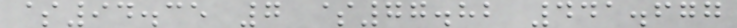$94.35 7 $77.82 441.677
